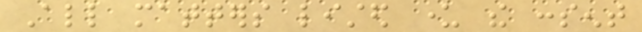All matters listed under the consent
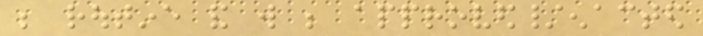be routine and will be approved/enacted
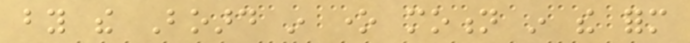by the Board in one motion in the form
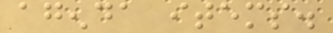agenda items.
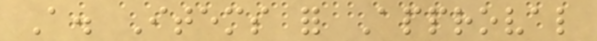A. Items for Approval
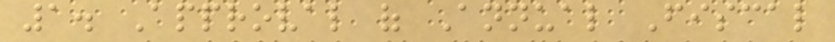1. Approval of Annual Fiscal
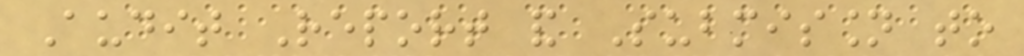Audit Report and Submission to
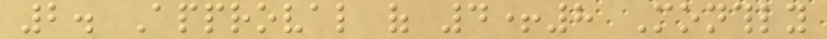2. Approval of 4+8 Monthly
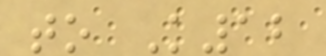to K12
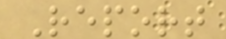Report
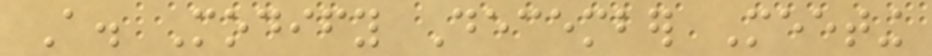A. Modify December Meeting
